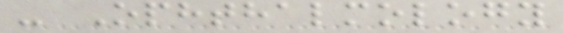- Ophthalmology
